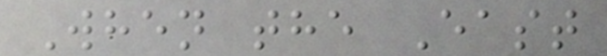When the East
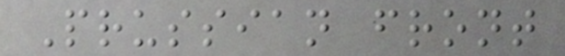Prussian front
